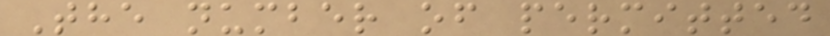The number of permitted
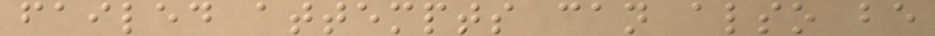failed attempts can also be
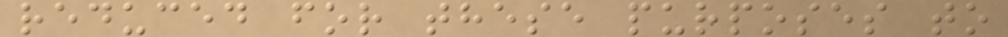reduced for these purposes to
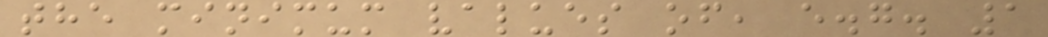the minimum values of, e.g. 1
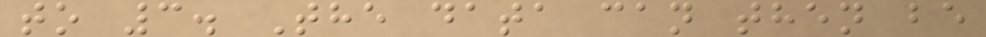to 3. The data can then be
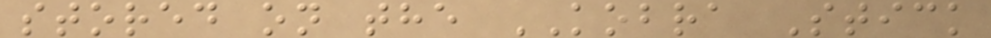stored on the KOBRA Stick
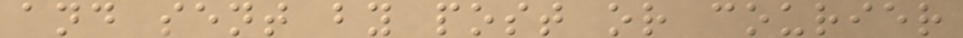and sent by post or courier
